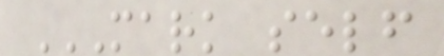MARK SELF
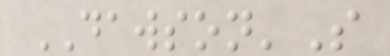DAWSON'S
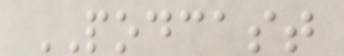PODCAST
